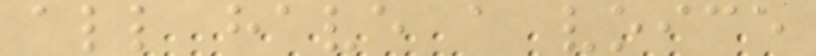all have a voice
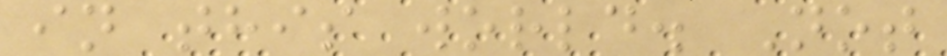in this world. Not
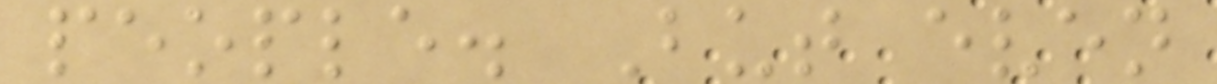people. But even
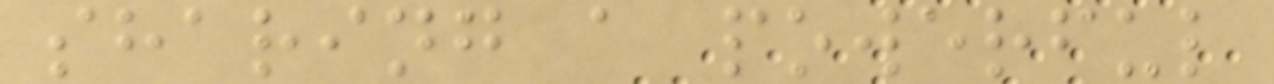sharing a powerful
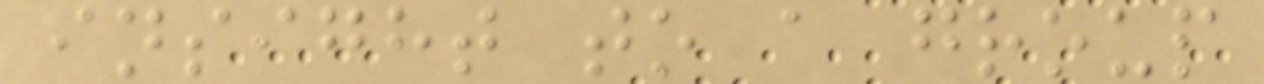insight to a group
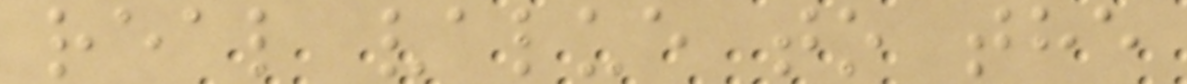real value to the
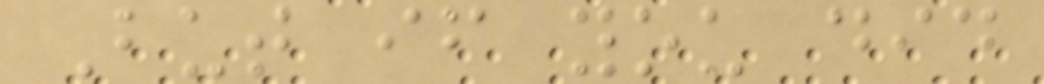But if you did
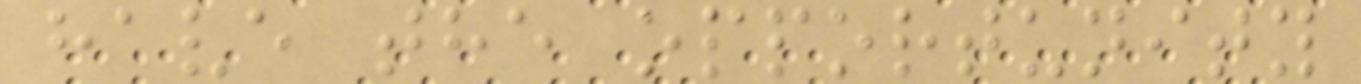have the opportunity
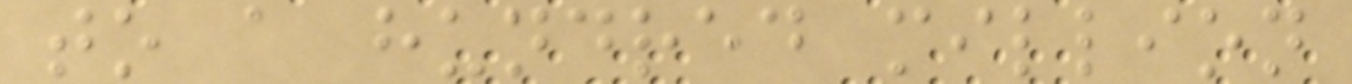to a hundred million
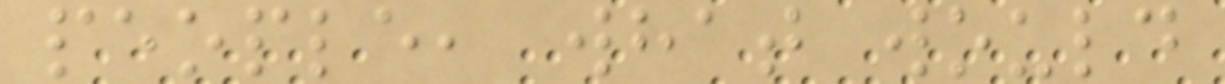people, what would
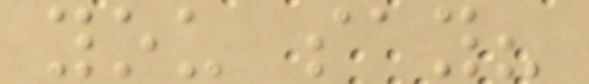you say?
